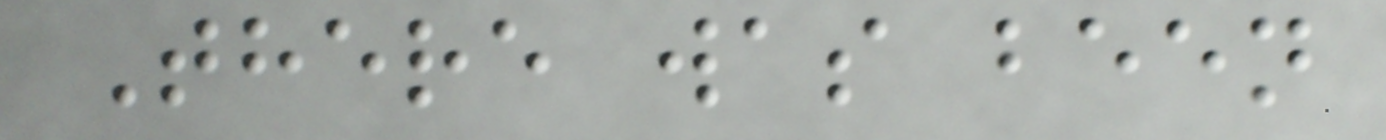There was been
